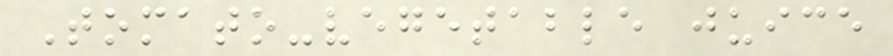Tomato-vegetable juice
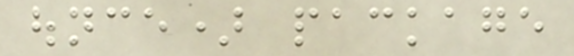ounce) package
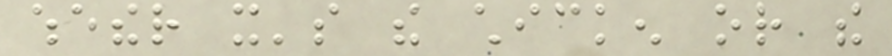whether it's the chicken or the
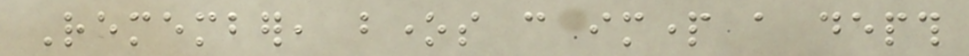Remember, bones can impart a depth
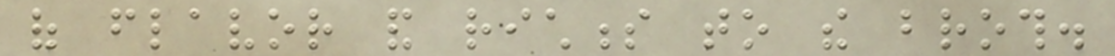of flavor and richness to the broth.
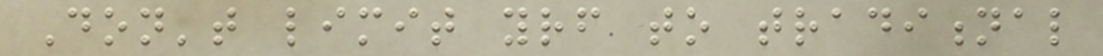Don't limit yourself to traditional
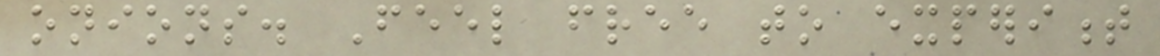onions. Feel free to experiment
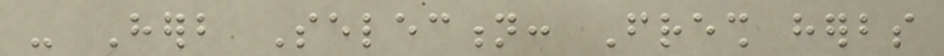- Herb Selection: Fresh herbs
